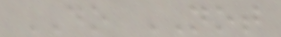DO NOT
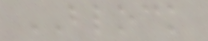BLOCK
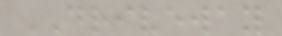DRIVEWAY
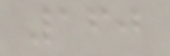160
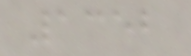1352
